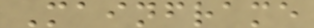Mainframe
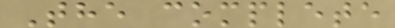The complete
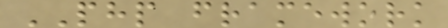PHP framework
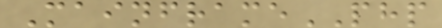MainframePHP
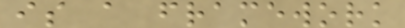is a framework
